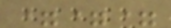===
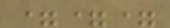===
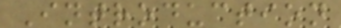Introduction
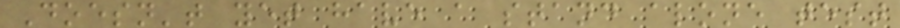Doesn't yet have a stand alone test
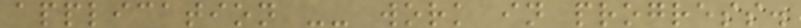application -- work in progress.
